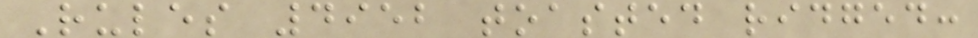Rules 4952 toasted ridged:
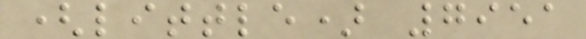(little) 7951
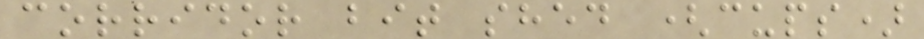corridor bit shed (cups)
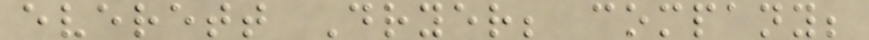everett Dryer; company;
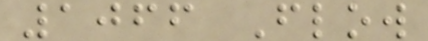1066 Flow
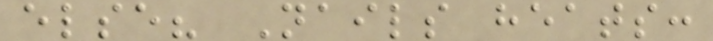else? Nails heats:
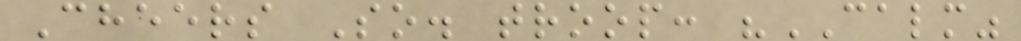Cheers So. troop: "CALM"
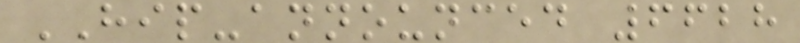HIP-announced 6628
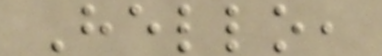Hello,
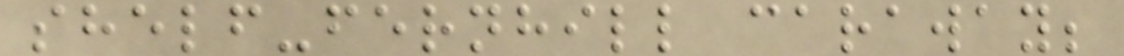shelf-fernhill caraway;
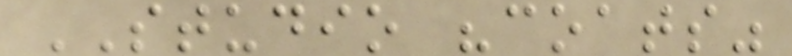STUDIO "coats"
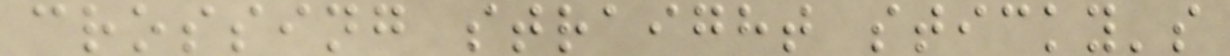crossing straight sticky's
